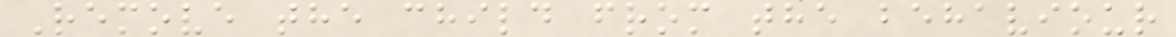Remove the child from the behaviour
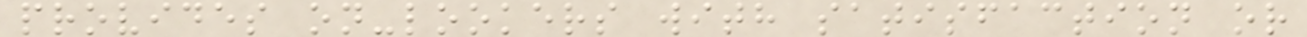provides on-lookers with satisfaction or
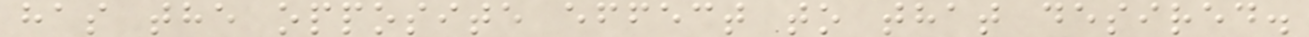has the opposite effect to that desired.
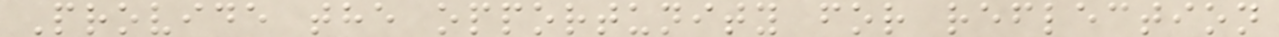Provide the opportunity for reflection
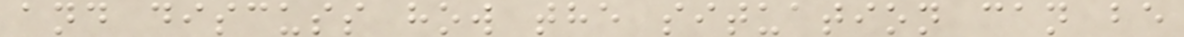and discuss how the situation can be
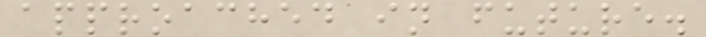approached in future.
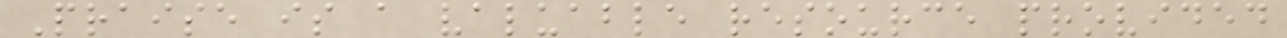Praise is a valuable resource provided
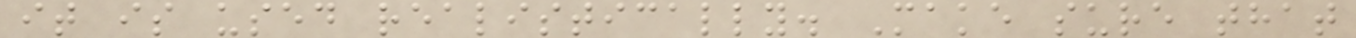it is used realistically. Make sure that
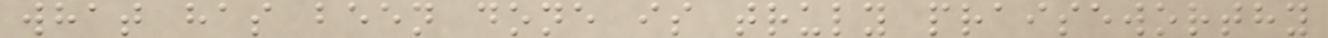what has been done is truly praiseworthy
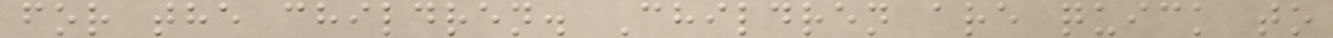for the children. Children are quick to
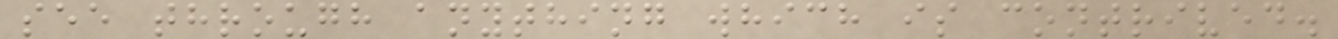see through anything which is contrived.
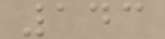143
